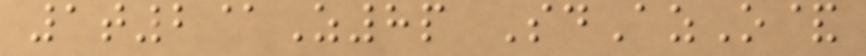1t2@Z8p SdAzO&
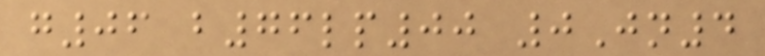g06 b76lp00 0Jn4
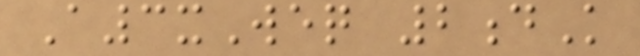A3xWeq 2dK
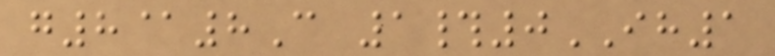g8@8C 1#0IH1
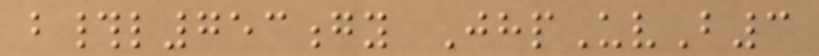b#l753gy JhpUvB3
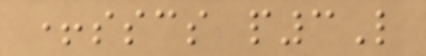+sscs p3L
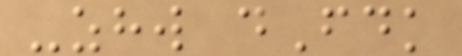-zhw dFdk
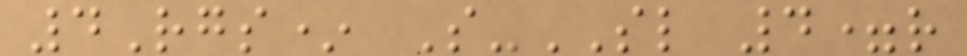4Rgs* S-SL 4=r
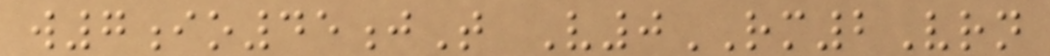w7io45jT V0RM2Vrn
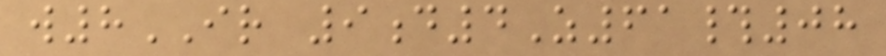w8IR 9d4Z61#08
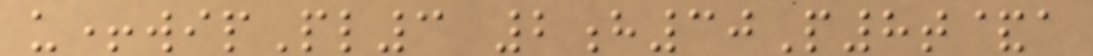u+wipPl3 2h30P8t&a
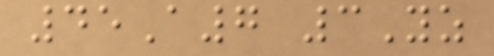45A7 3Yz
